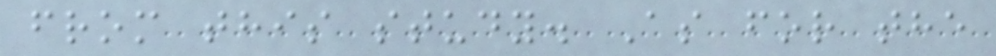from this study. As for the
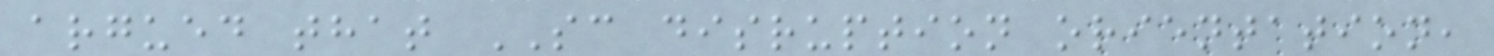argued that SC disruption orientation,
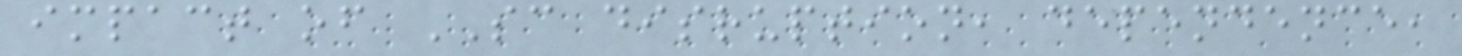impact of SC disruption, dependence,
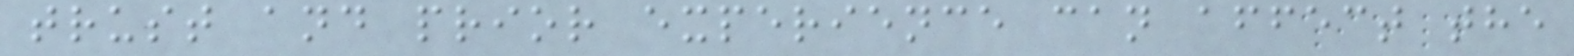trust and prior experience can affect the
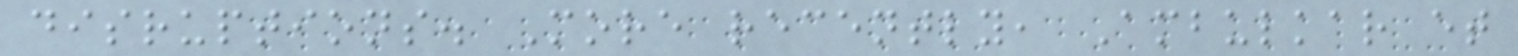disruptions. More recently, Ambulkar et
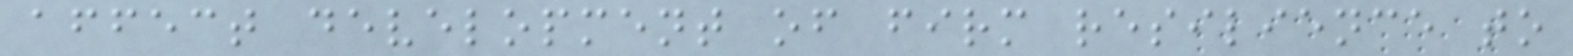affect development of firm resilience to
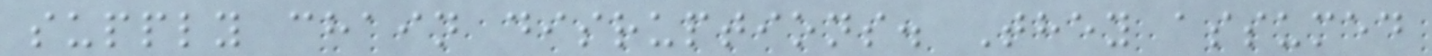supply chain disruptions. They assumed
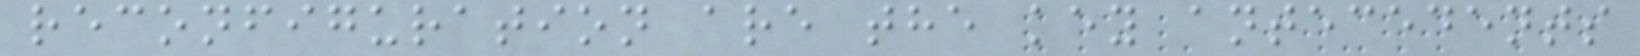reconfiguration are the key antecedents
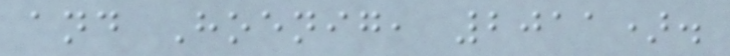and Hoenig, 2011).
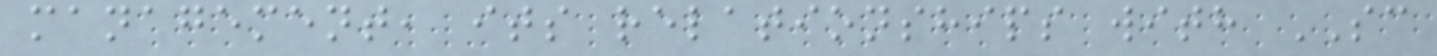management, its relationships with SC
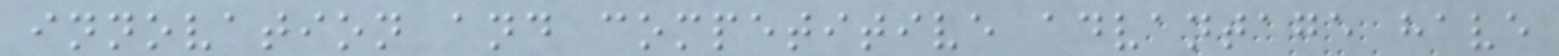innovation and competitive advantage have
